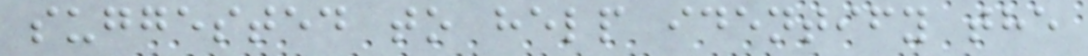suggested to help identify the
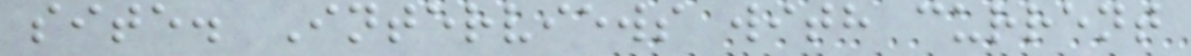site. Interviews with current
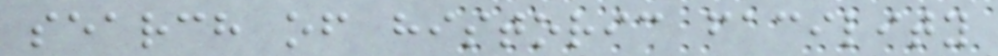search of historic facility
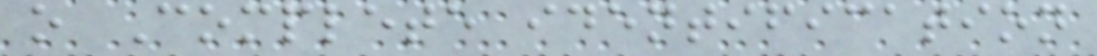o Complete identification
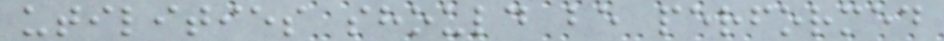utilities should be performed
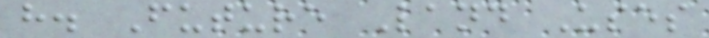h. Future Land Uses
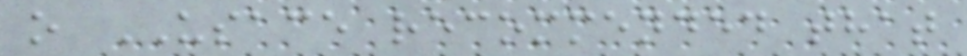o USACE recommended that
